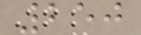250
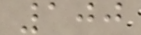100
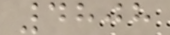4808
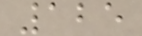125
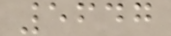5647
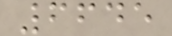6645
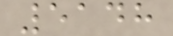5148
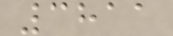3811
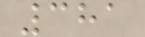381
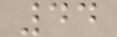44
